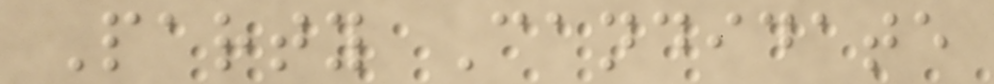Party Candidate
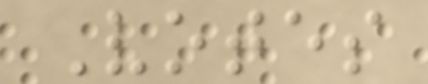Votes
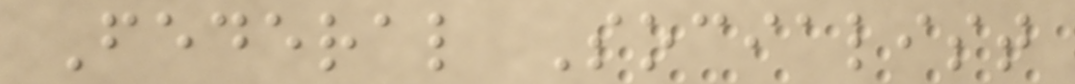Federal Socialist
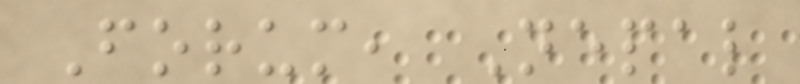Forum, Nepal
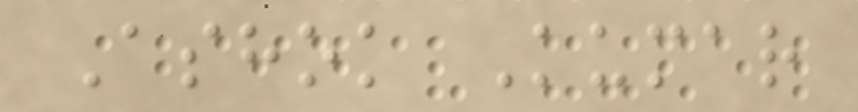Ashok Kumar
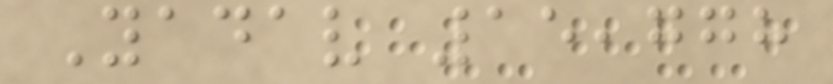Yadav 15,778
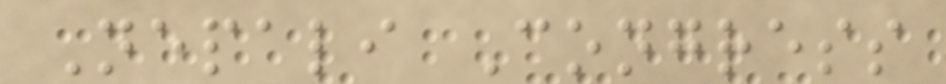Nepali Congress
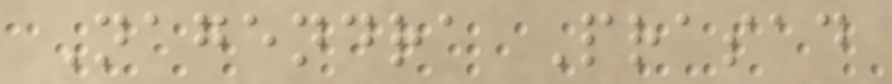Nagendra Prasad
